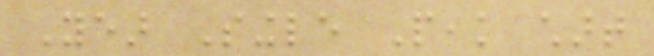Year Single Peak chart
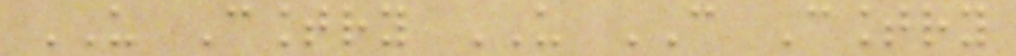US Country US CAN Country
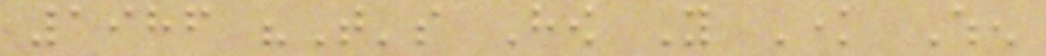1986 "That's How You Know When
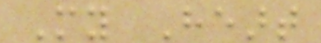My Heart
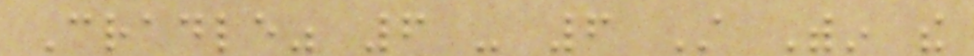Cradle" 6 - 6 Still Within the
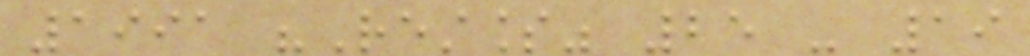1991 "Restless" 25 - 19
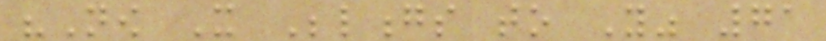"Now It Belongs to You" 71
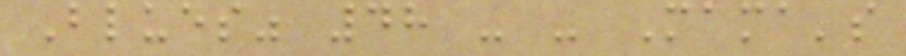Blues" 48 - - Mama's
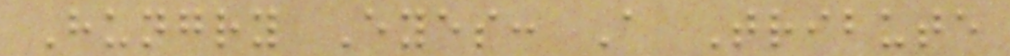Hungry Eyes: A Tribute
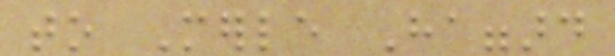to Merle Haggard
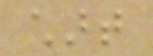chart
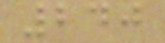240
